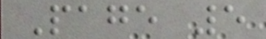Page 5
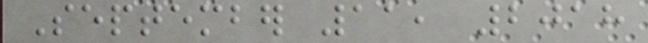September 11, 2018
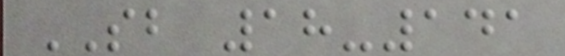SB 18-141
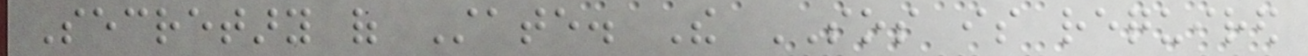Secretary of State. The SOS is required
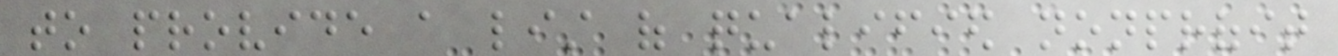to provide a list of qualified nonprofit
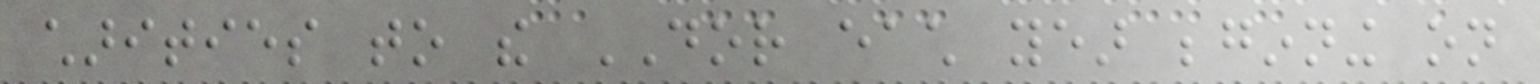charities to the DOR each year beginning on
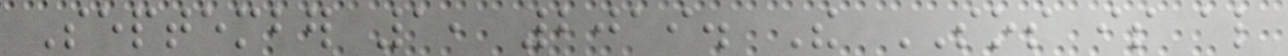September 1, 2019. The SOS is also
